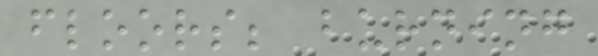floors; burning
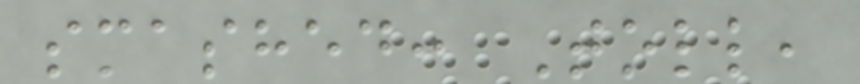smashed: Toll,
